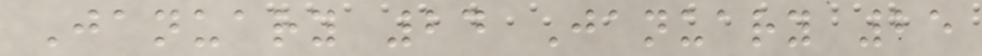January 24 January 25
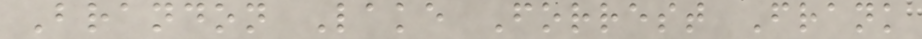Brandon Lake Forrest Frank
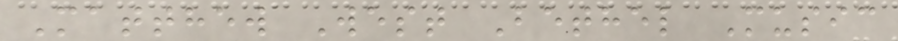Matthew West Bethel Music
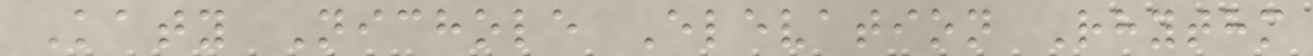Katy Nichole Elevation Rhythm
